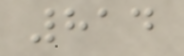814
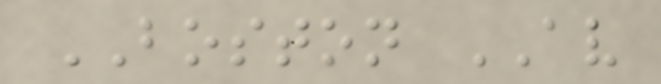BOSTON AV
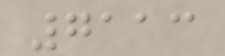7113
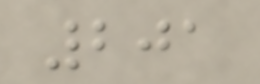201
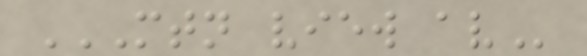MTN VIEW AV
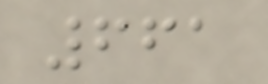661
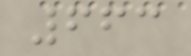663
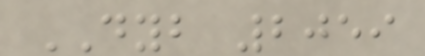DYB 2059
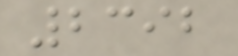2392
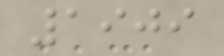1909
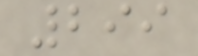299
